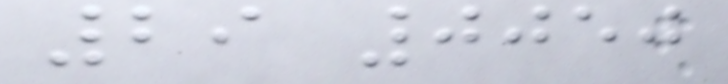29 0050
